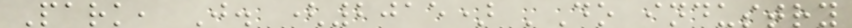Park, J. (2015) 'Do industry
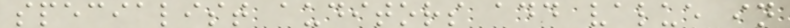specialist auditors add value in
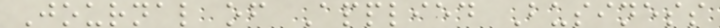Journal of Applied Business
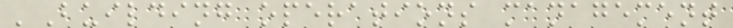'Building operations management
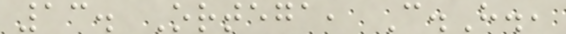13. Ortega, C.H.,
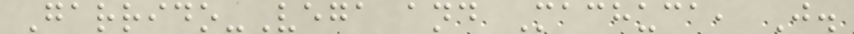Garrido-Vega and Machuca, J.
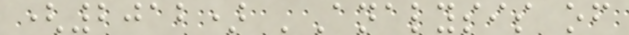(2012) 'Analysis of
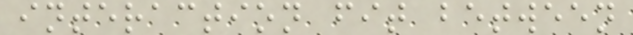interaction fit between
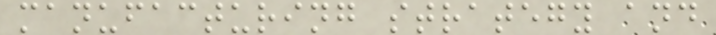manufacturing strategy and
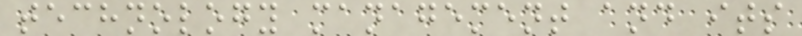technology management and its
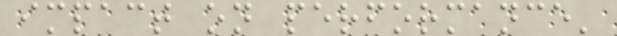impact on performance'
